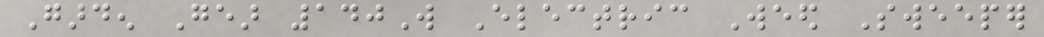Garden Gear 140W Electric Weed Sweeper
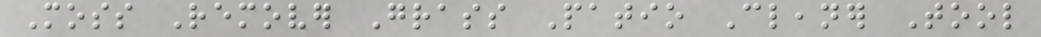Moss Remover Grass Patio Cleaner Tool
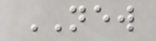NEW
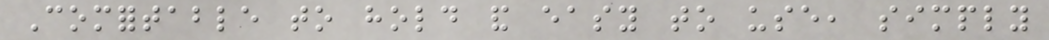Comfortable to hold and easy to use, simply
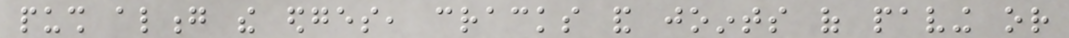push along the edges, cracks and joints of paving or
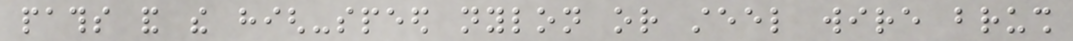paths and the high-speed nylon or steel wire brush
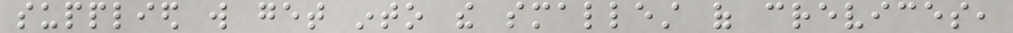supplied will get into the smallest of crevices,
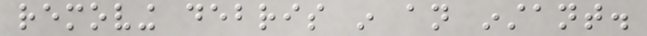removing debris in an instant.
